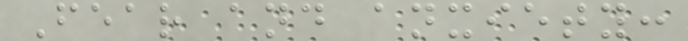Fear and anxiety:
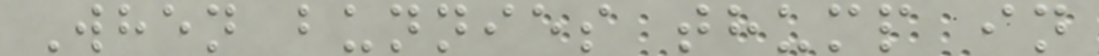When bunnies thump in
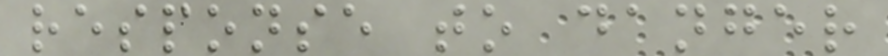response to danger
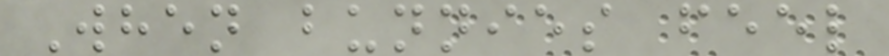When bunnies feel
